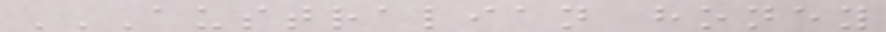AUSTRALIAN HONEY
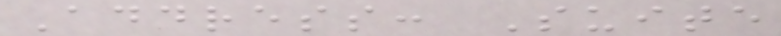Address: Suite
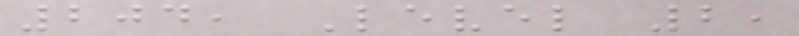204, Level 2,
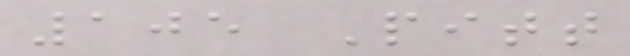105 Pitt
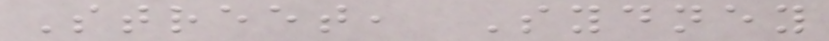Street, Sydney
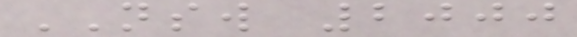NSW 2000
